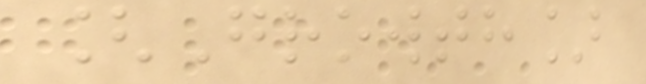[Growth]
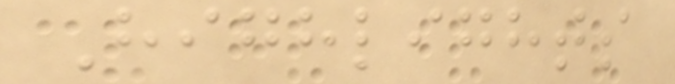Highlights
